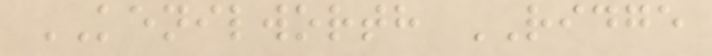KENILWORTH RIDGE
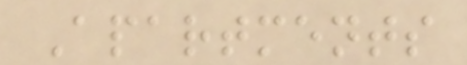Apartments
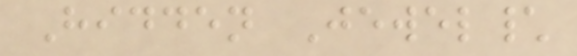Hidden Jewel\
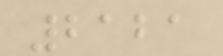2121
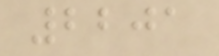2201
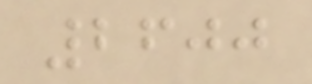2600
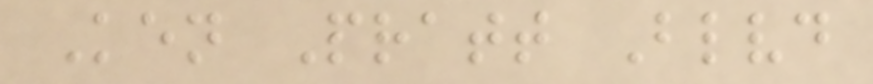Ken Pratt Blvd
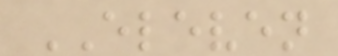ELEVEN
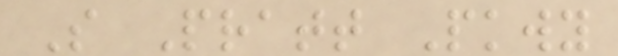S Pratt Pkwy
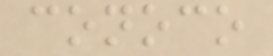conoco
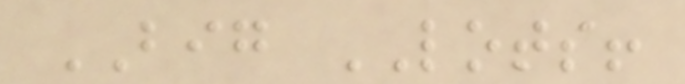BIG LOTS!
